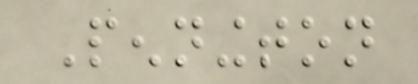Pennington
